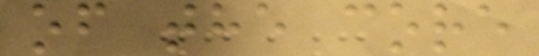of the core
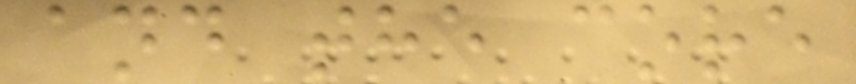and the core
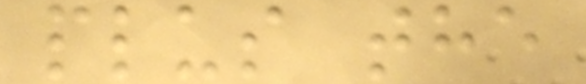plus the
